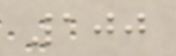100
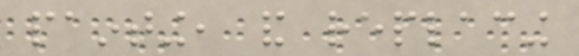painting, and replacing
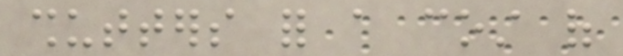shutters for a cost of
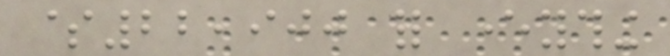$22,900 for everything
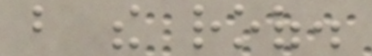but the roof.
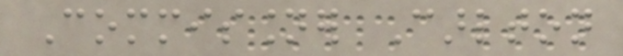Commissioner Carlton
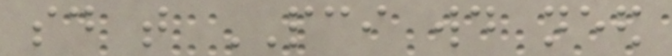said that PCI would need
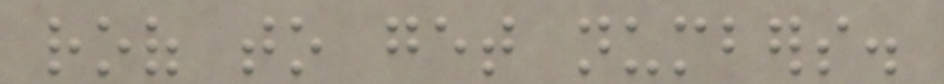roof to get numbers.
